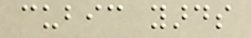cubic yards
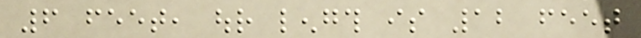6 feet, our length is 12 feet
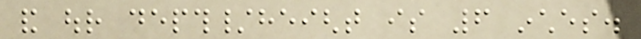and our depth/height is 6 inches.
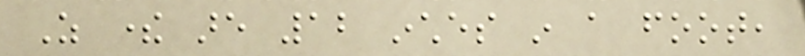As there are 12 inches in a foot,
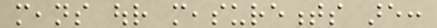means our measurements are:
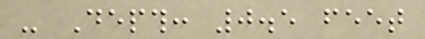- Depth: 0.5 feet
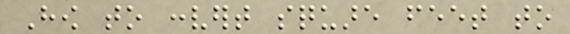How to convert square feet to
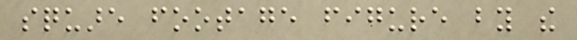square footage figure by the
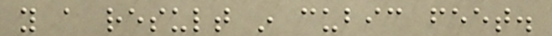you a result in cubic feet.
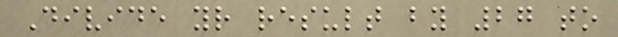Divide your result by 27 to
